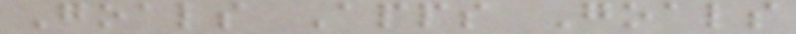Goals Apps Goals
